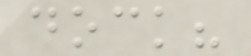dock?
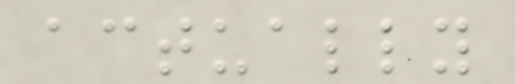actually
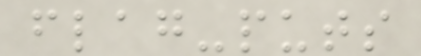flag-puts
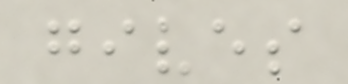gives
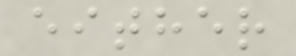either
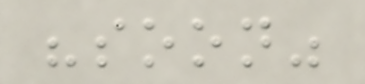"soon"
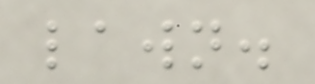lawn.
